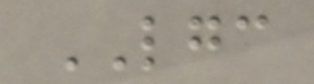LGC
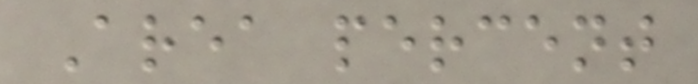Area percent
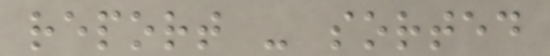report - sorted
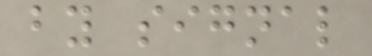by signal
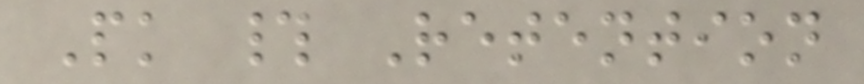Pk # Retention
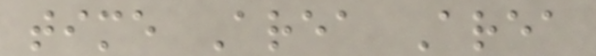time Area Area
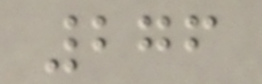276
